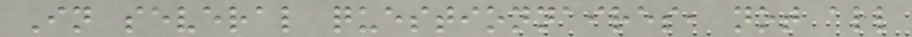In several questionnaires, not all
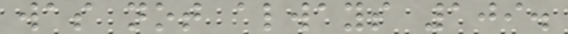was not always 109.
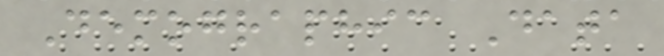Demographic Data
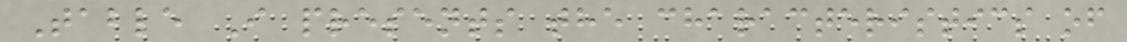Table I presents the characteristics of
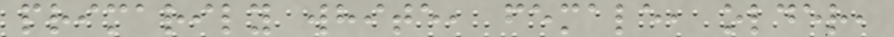primarily white, female, older,
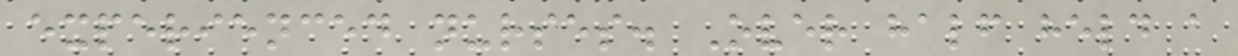experienced nurses. Over half held a
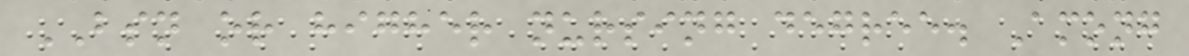BSN or higher nursing degree. Among
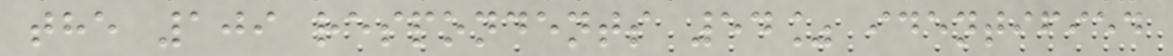the 109 respondents 54% identified
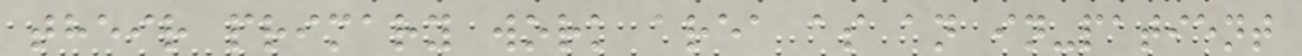their primary work area as an in-patient
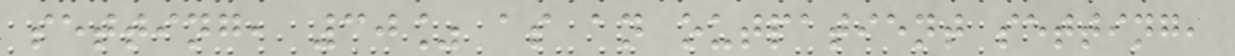setting, 30% as an outpatient setting,
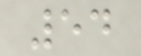54
